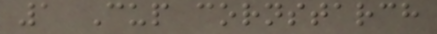1 Cup cornstarch
